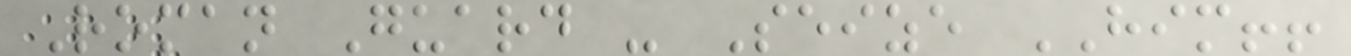Roman Guard - Seize HIM!!
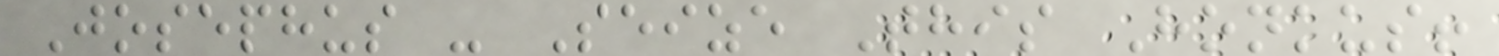Josephus - Seize This Honkus!
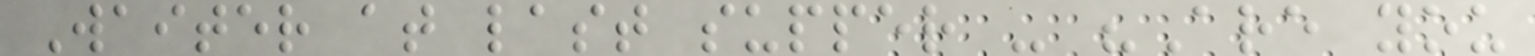Waiter at last supper - "Are you
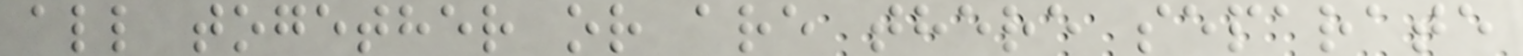all together or are there separate
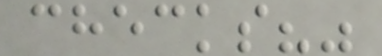checks?"
